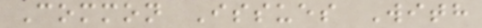Common Issues With
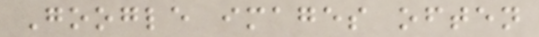Google images often
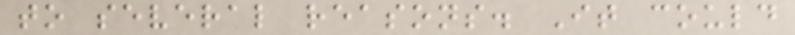to several reasons. It could
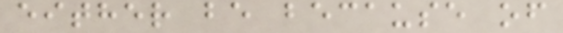either be because of
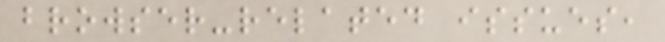browser-related issues,
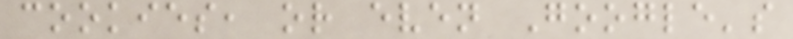cookies, or even Google's
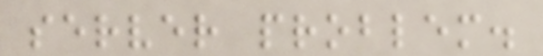server problem.
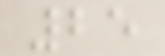25
